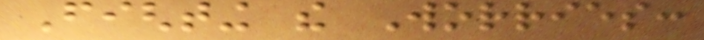Fighting the Worries:
